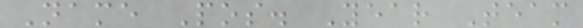Name Pos. Year Team
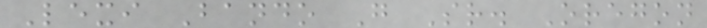Lexi Bando G Sr. Oregon
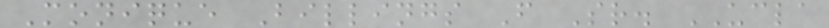Monique Billings F Sr. UCLA
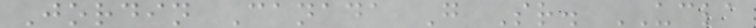Jordin Canada G Sr. UCLA
